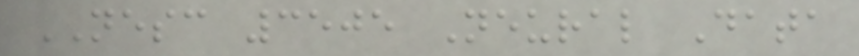NESC 3505 Neural Data
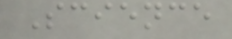Science
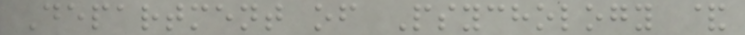Department of Psychology &
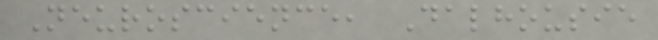Neuroscience, Dalhousie
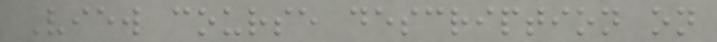View course description on
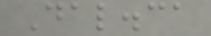Dal.ca
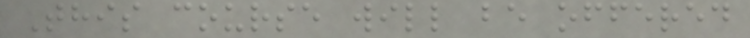This course will be offered
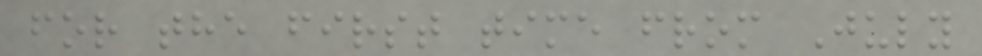for the first time from July
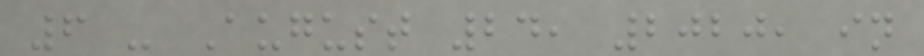6 - August 24, 2020, in
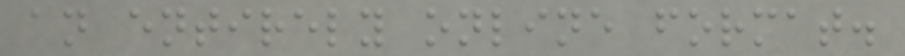an entirely online format.
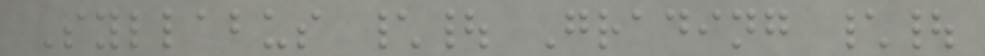Syllabus \| Grading \|
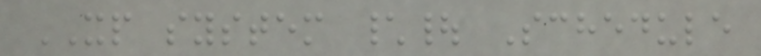XP system \| Schedule
